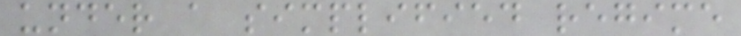under a simplified regime
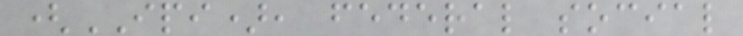(IPI), federal social
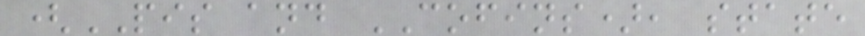(PIS and COFINS), state
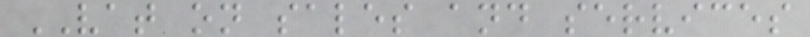VAT on sales and services
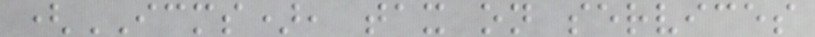(ICMS), tax on services
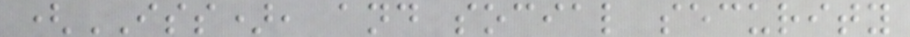(ISS), and social security
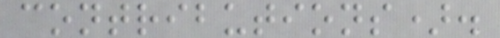contributions).
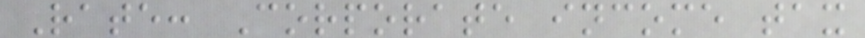Rate: Corporate income tax
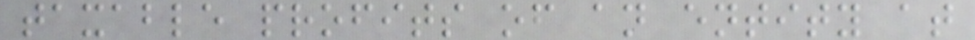taxable profits of an entity at
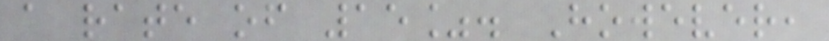a rate of 15%. However,
